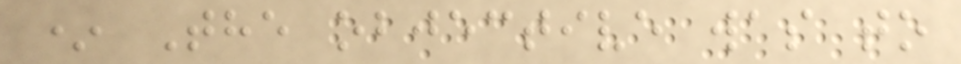* The objective was to
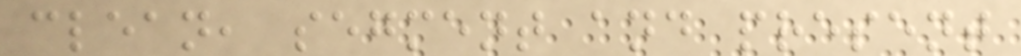clean, segment and present
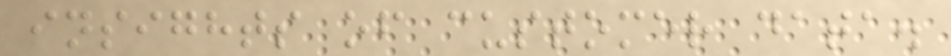insights of customer data.
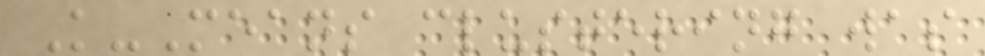K-Means clustering was
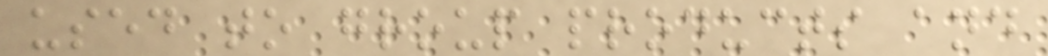used to group products and
